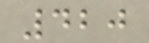420
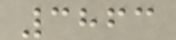3863
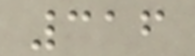316
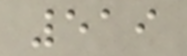519
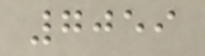7059
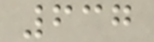637
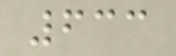633
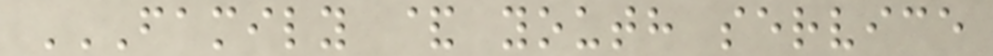FAMILY & YOUTH SERVICE
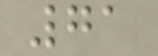71
